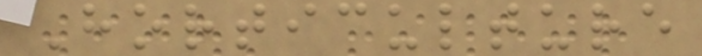Horticulture
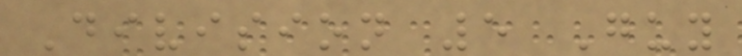Division 5 Guy
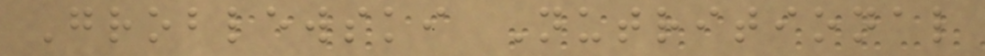Groblewski Nutritional
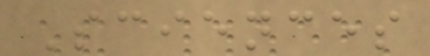Sciences
